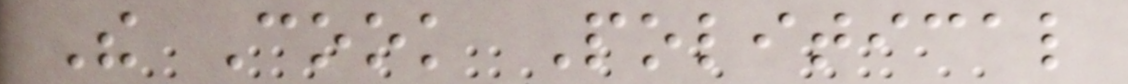The Cook Political
